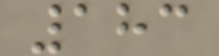183
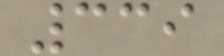339
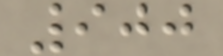900
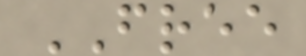FREE
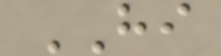HI
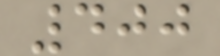400
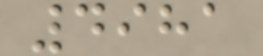4981
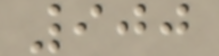900
